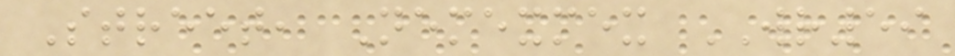Street, Nemexmex WR59
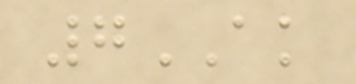7AK
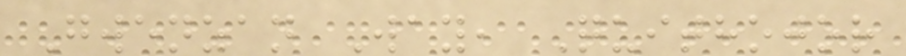Gwenzan Way, Quithojor
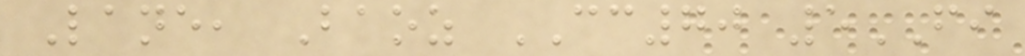Lane, Baoz CC70 5FI
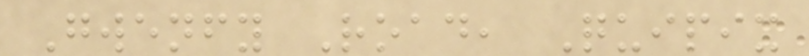Gwenfy Road, Quipix
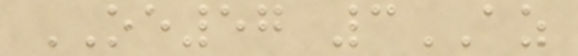OE57 3AZ
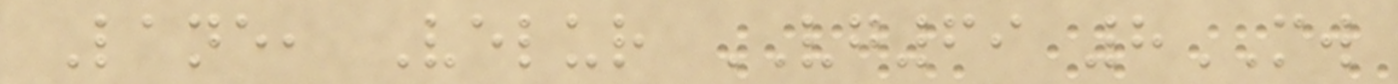Lane, Velur VG69 8MW
